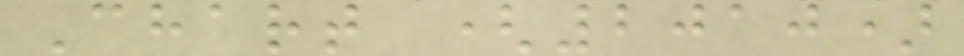Chart (2010)
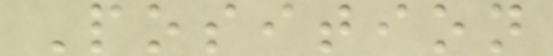Position
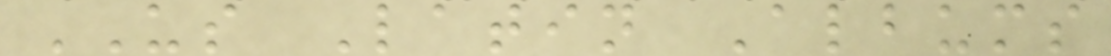US Latin Albums
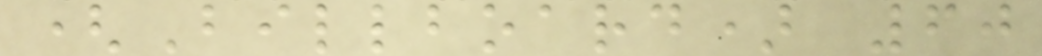(Billboard) 60
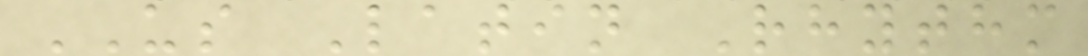US Latin Rhythm
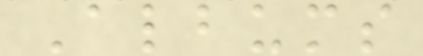Albums
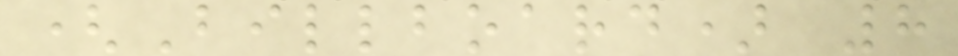(Billboard) 8
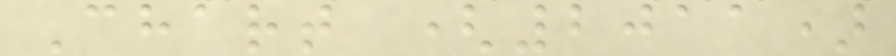Chart (2011)
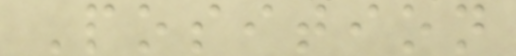Position
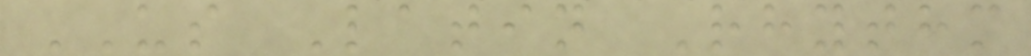US Latin Rhythm
